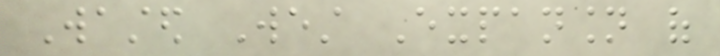Wasted West Expansion of
